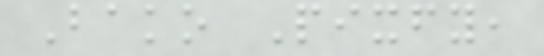Bako Pixfy,
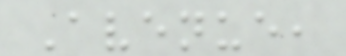Avenue,
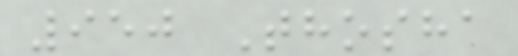950 Thosha
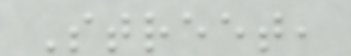Street,
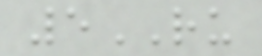5RU
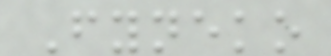Fyneko
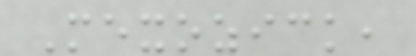Mexozick,
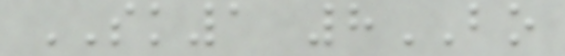SK1 8BO
